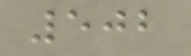502
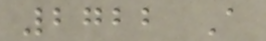2722 A
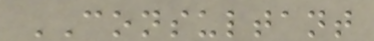CONSULTANT
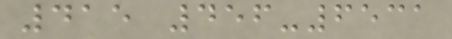415 456-6531
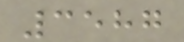3587
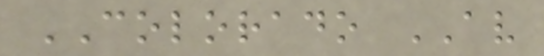COLORADO AV
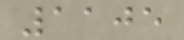1105
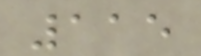115
